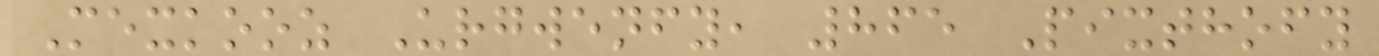Mexkooz Urgwenfy, 865 Pixthofy
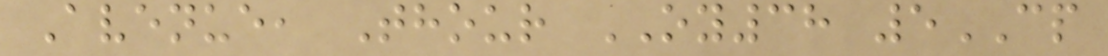Avenue, Thour OY38 5CP
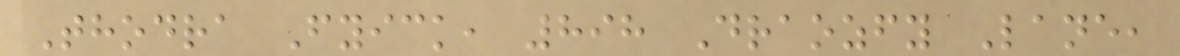Thodra Fyick, 898 Draozfy Lane,
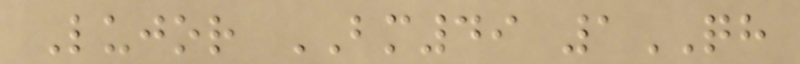Lujor BM49 1QH
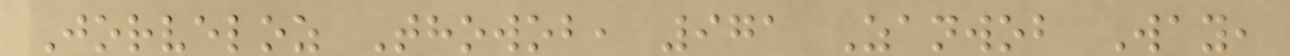Jorveloz Thowob, 971 Zanwob Way,
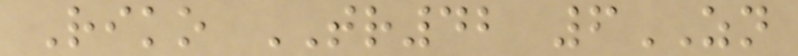Riko TR42 6ZN
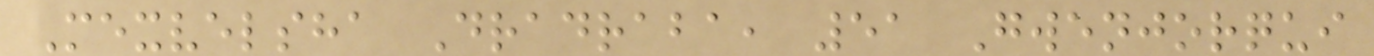Mexvelsha Dradraba, 51 Gwenjorqui
